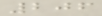206
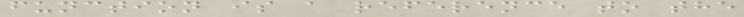function is a reference to the
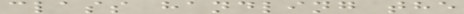class handling the
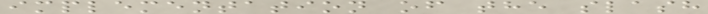implementation of the slash
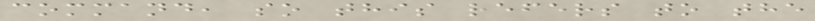command, so this refers to the
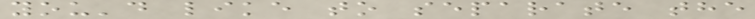you'd like to separate the
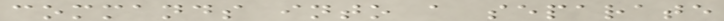commands into a separate
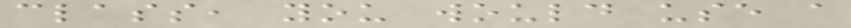class, you would use a
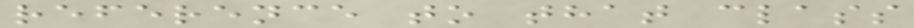reference to that class
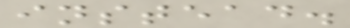instead.
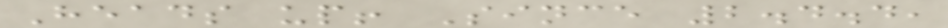Heads up! Since 2.4.4,
